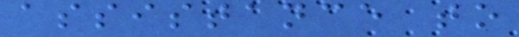assistance to
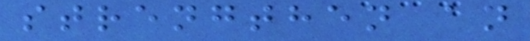strengthen an
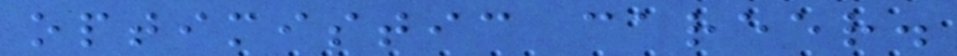optimistic career.
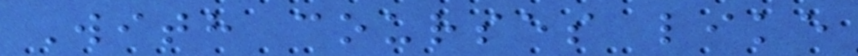With courses like
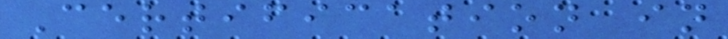Certification in
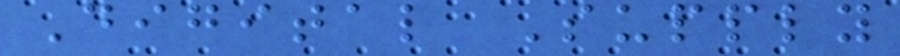Digital Supply
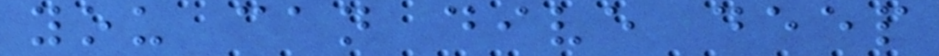you can dive deep
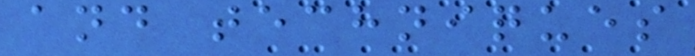and techniques
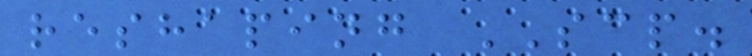reshaping SCP.
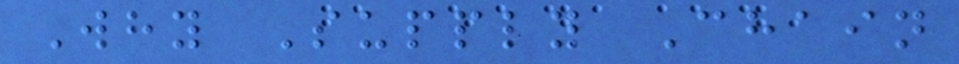Why Supply Chain
